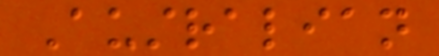Australian
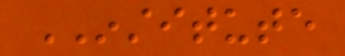INSTITUTE
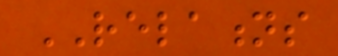RELATIONS
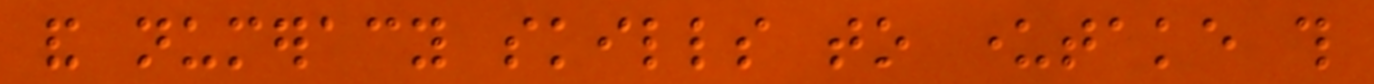and numeracy skills to undertake this
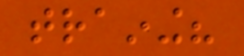training?
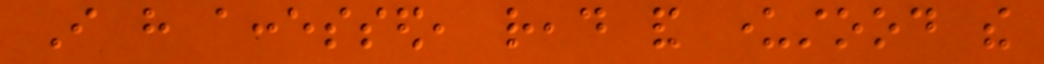I have accessed, read and understood the
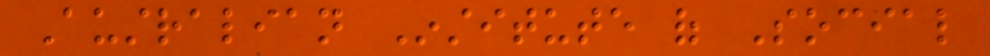Australian Institute of Social
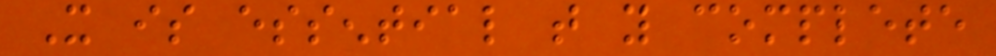It is essential that you complete
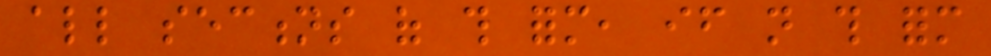all sections of this form, if not this form
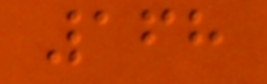168
